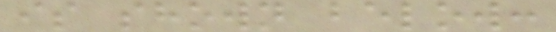is shown below:
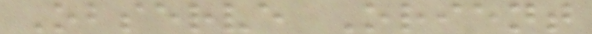Observe Orient
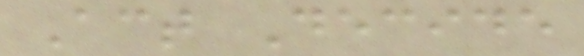Act Decide
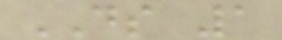DS 1
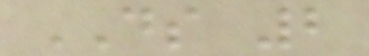DS 2
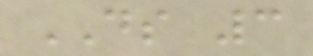DS 3
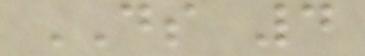DS 4
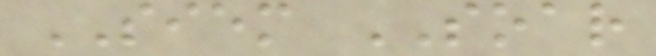SIEM SOAR
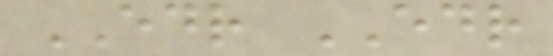EDR EDR
